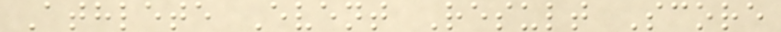Athlete Event Result Score
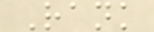Rank
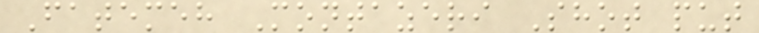Fatemeh Montazeri Shot put
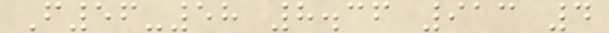F56-58 8.36 913 4
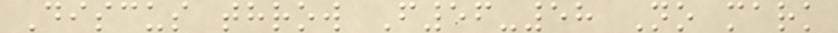Discus throw F56-58 No mark
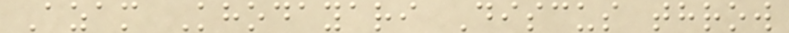Azam Khodayari Discus throw
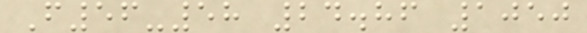F56-58 24.86 1050
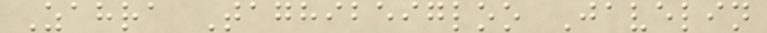Zahra Taghibeigloo Javelin
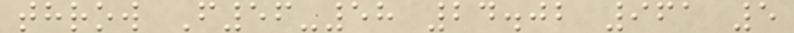throw F56-58 24.02 961 5
